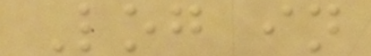Log in
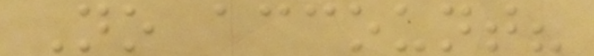No account?
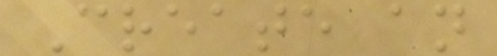Create an
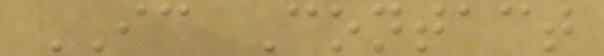IC Contact
